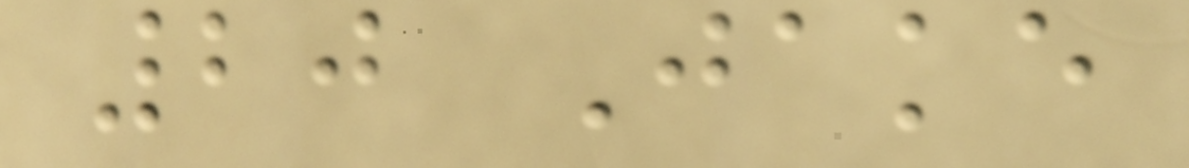20 Jake
